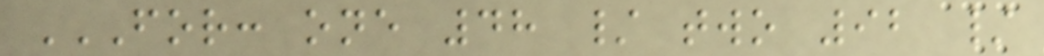FOR: ONE 48 / TWO 92 /
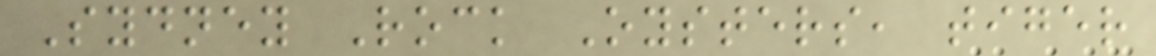Sydney Rock Oysters, tiger
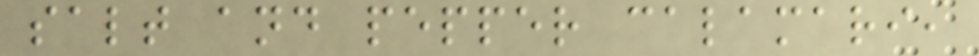salt and pepper calamari,
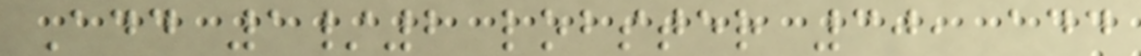Add 1/2 lobster 30, add
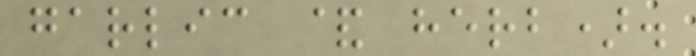garlic & herb).
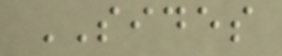SIDES
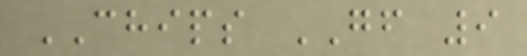CHIPS GF 9
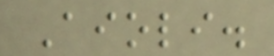Aioli.
